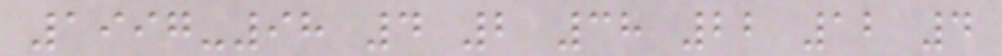1997-98 4 2 38 22 12 4
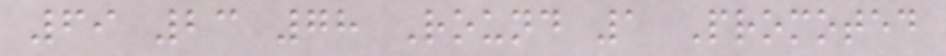69 23 78 Round 1 Promoted
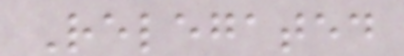Relegated
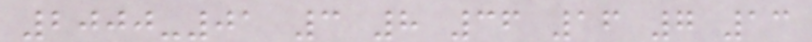2000-01 3 8 36 16 7 13
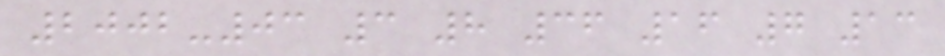2002-03 3 8 36 16 7 13
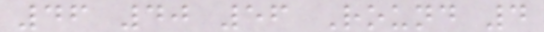46 40 56 Round 4
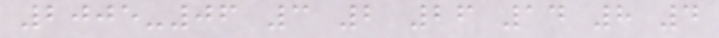2005-06 3 2 26 14 8 4
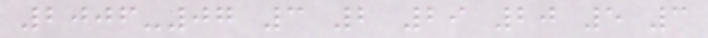2006-07 3 2 29 20 5 3
